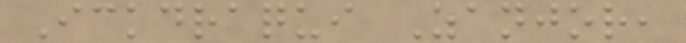Ickdraqui Zanjor,
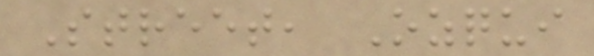Street, Ozqui
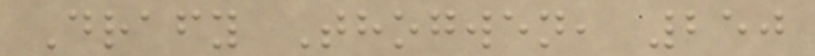Drafy Thogwen, 250
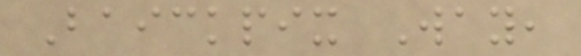Baickpix Way,
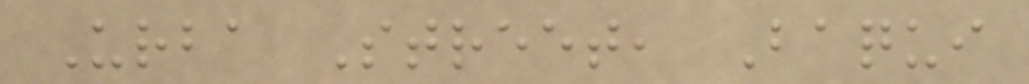Urba Street, Baqui
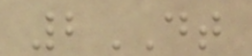2DT
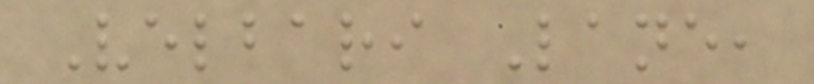Velbari Lane,
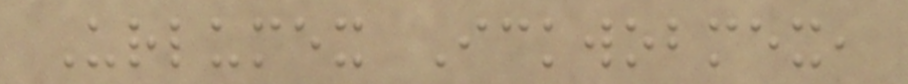Urlumex Ickwobmex,
